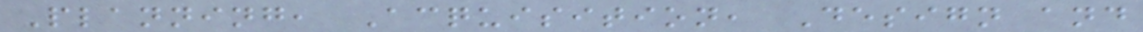Planning, Acquisition, Design and
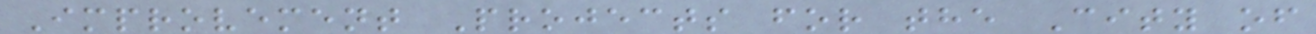Improvement Projects for the City of
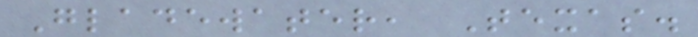Gladewater, Texas.
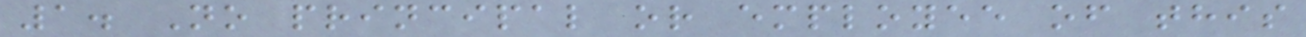1. No principal or employee of this
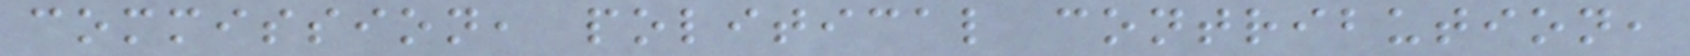commission, political contribution,
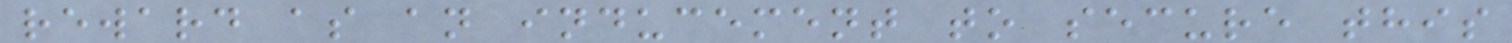reward as an inducement to secure this
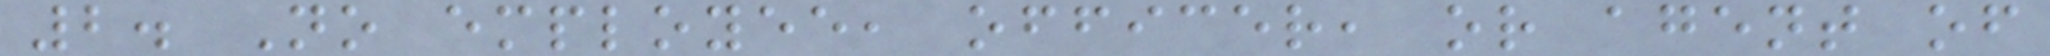2. No employee, officer, or agent of
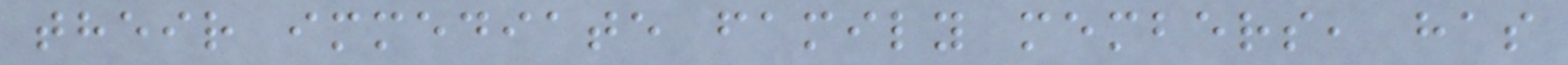their immediate family members, has
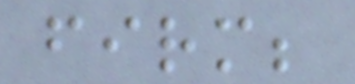firm;
